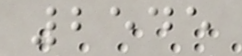2545
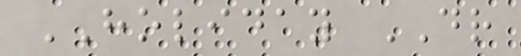HOLIDAY DR
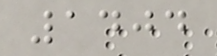1404
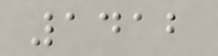1412
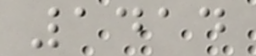1414
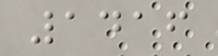1416
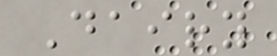Dairy
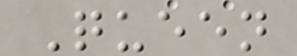Queen
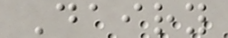Dairy
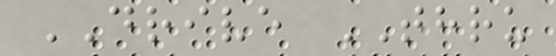DRIVE THRU
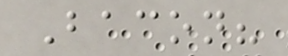Bacon?
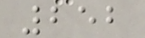252
